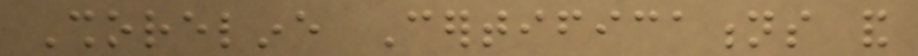Shoreline Certifications and
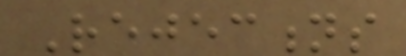Rejections
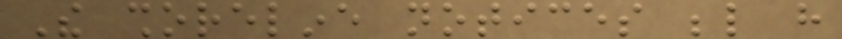The shoreline notices below have
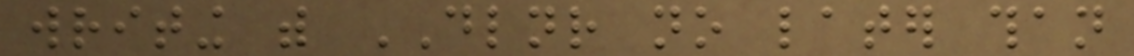writing with DLNR no later than
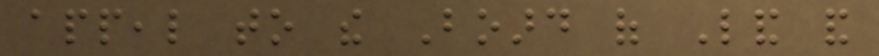appeal to the Board of Land and
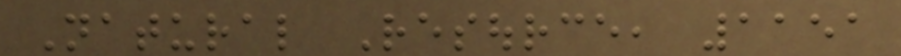Natural Resource, 1151
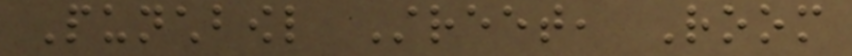Punchbowl Street, Room
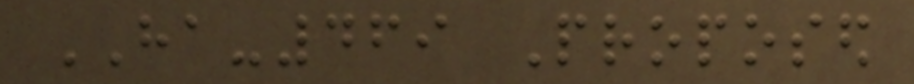HA-469 Proposed
